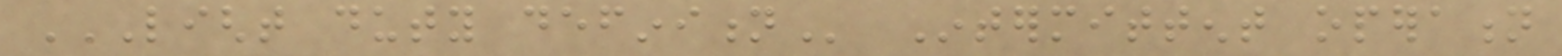LIGHT DUTY DEFINITION Intermittent operation
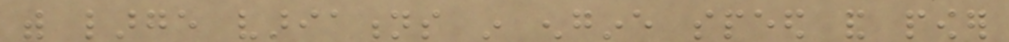with large variations in engine speed and power
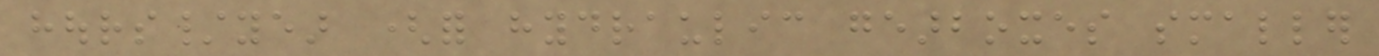hours/year (for hydraulic gearboxes smaller
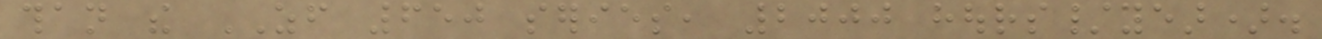than the ZF 650 series, 2000 hours/year).
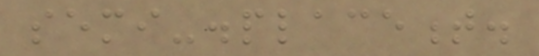semi-displacement.
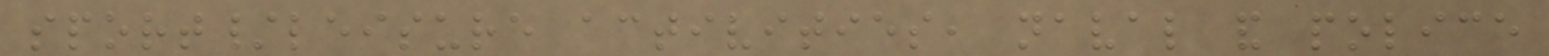sport/leisure activities, naval and police
